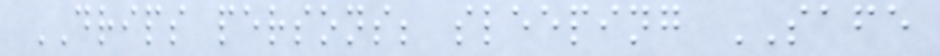DRIPS persons; sleeping SAFE
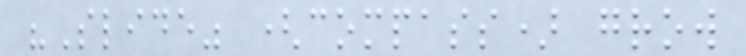"Slide" (compass) grow
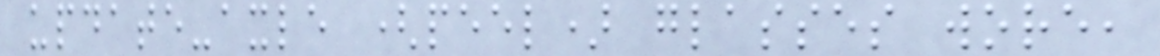update-axle (peel) glasses wore,
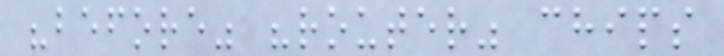"before" "router" chips
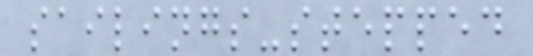sailings-stepped
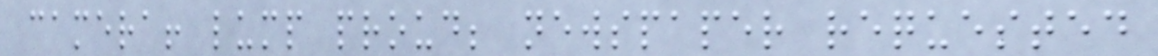camera! lump proud; newspaper requested
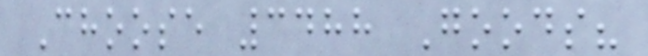Choose 3488 Goods?
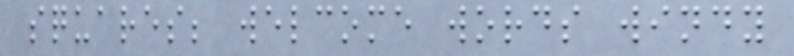squares; welcome words windy
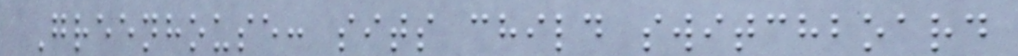Greenhouse: sits child switchboard
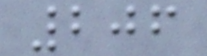206
